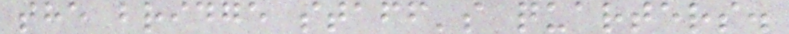the bridge staff's quarters.
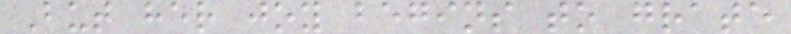But her joy begins to grate
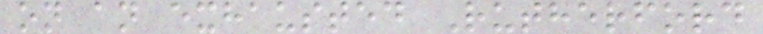on an exhausted Rutherford
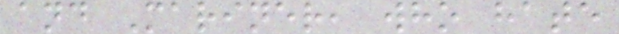and Mariner, who hate
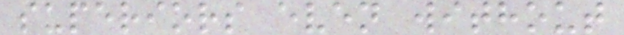superiors even without
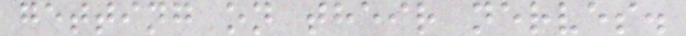getting on their nerves.
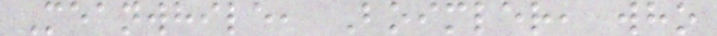Meanwhile, Boimler, who
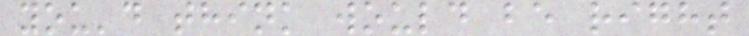you'd think would be right
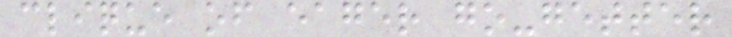clique of eager go-getter
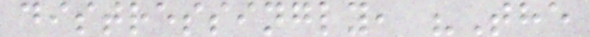distressingly, "The
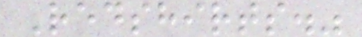Redshirts."
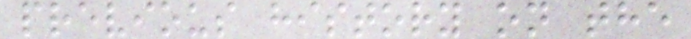previous history on the
